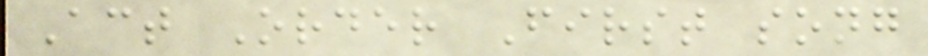Act Order First song
